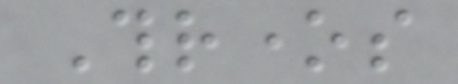Thrones
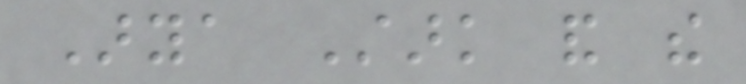Arya Stark and the
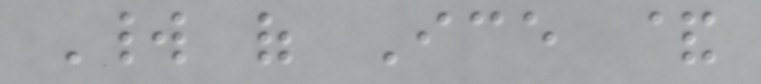World of Ice &
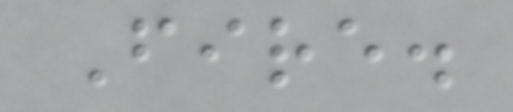Fire.
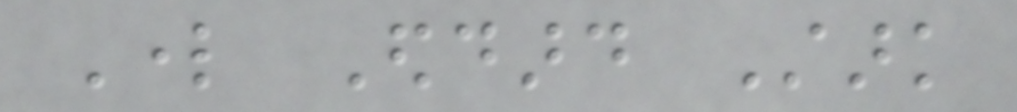Lord Eddard Stark
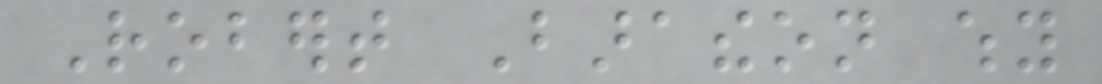Robert Baratheon why
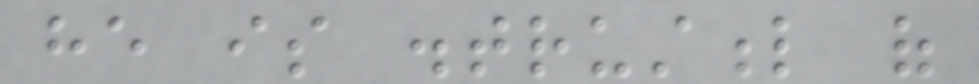he is distrustful of
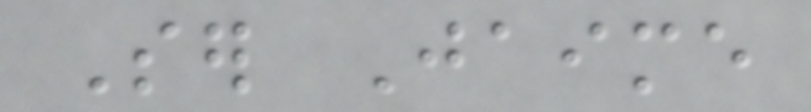Ser Jaime
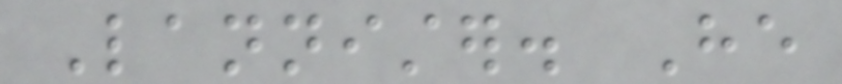Lannister. He
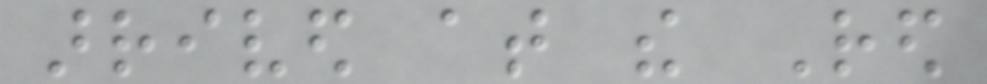arrived at the Red
